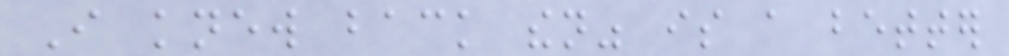I knew back then" is a better
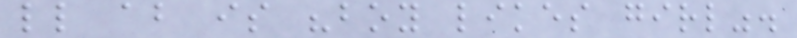little about is "boy likes girl".
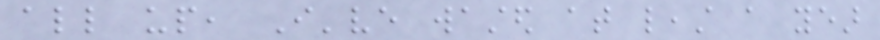all up, I've wasted at least a year
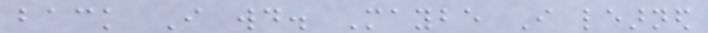back I would. Maybe I learned
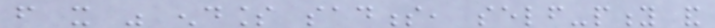from it was endless sadness, self-pity and
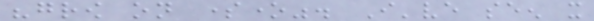"grow on someone". I've seen it
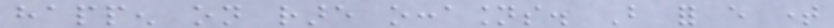happen on rare occasions. But for every time
